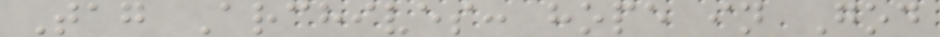Tag Archives: hope in God
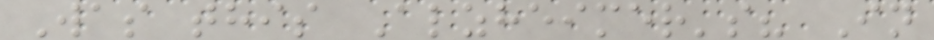Was this Alzheimer's? In
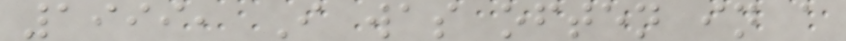1999, I was often in a
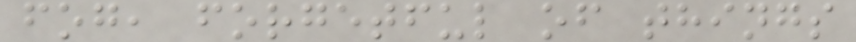fog, forgetful of things
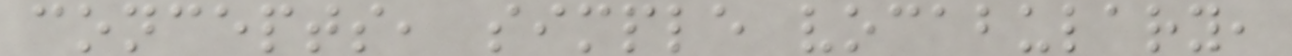concepts, simple vocabulary,
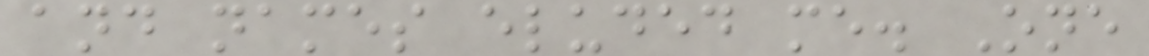and names eluded me. One
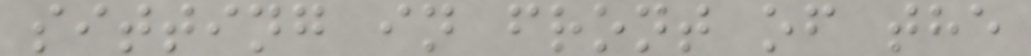sitting in front of the
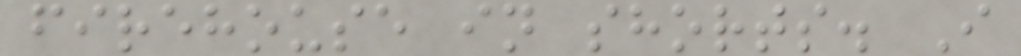firehouse in shorts. I
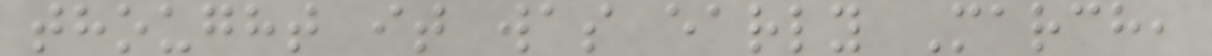thought it was early March,
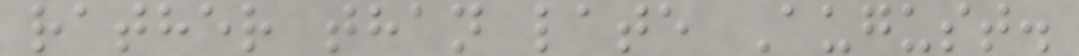rather than late August.
